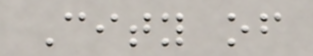City of
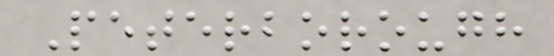Peterborough
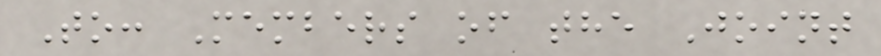To: Members of the Joint
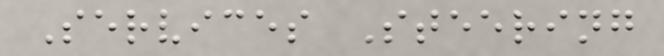Services Steering
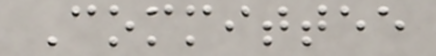Committee
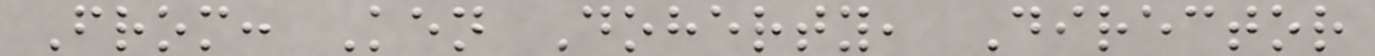From: Ken Doherty, Director
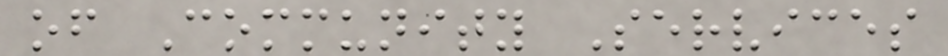of Community Services
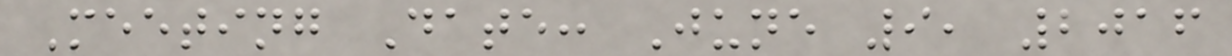Meeting Date: June 9, 2016
